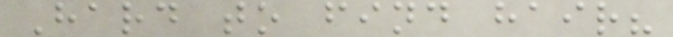Hard to find hair?
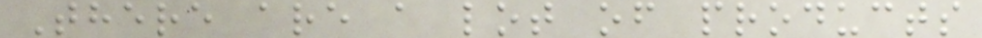There are a lot of products
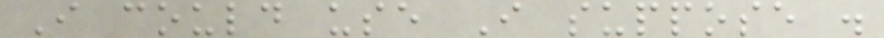I could use I suppose .
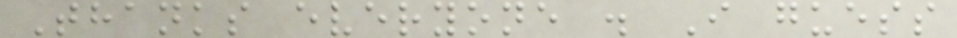Thanks everyone . I guess
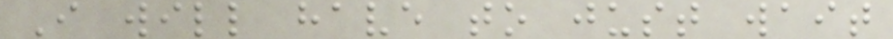I will have to just wait
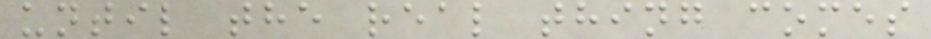until the real thing comes
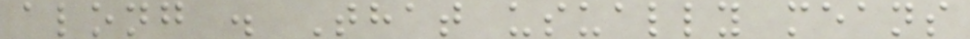along . That usually means
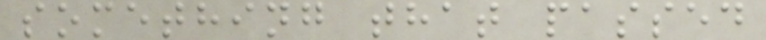something that passed
